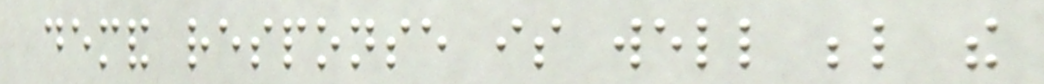demand response is well below the
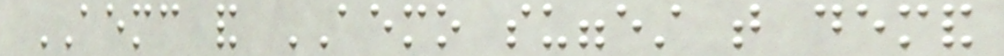AEMC and AEMO suggest that demand
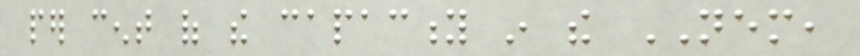per cent of the capacity in the NEM,
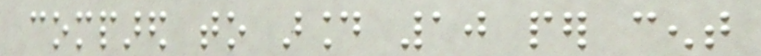compared to around 10 per cent
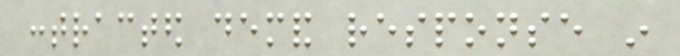contracted demand response in
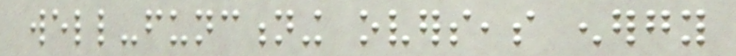well-functioning overseas energy
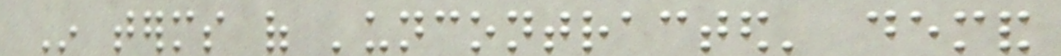In terms of 'uncontracted' demand
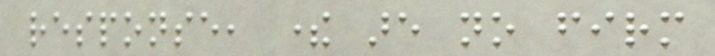response, there are no firm
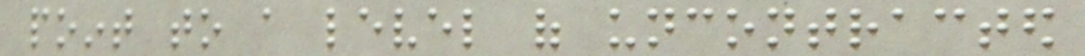point to a level of uncontracted
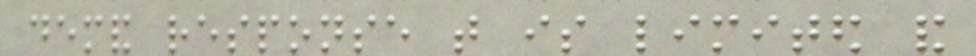demand response that is limited and
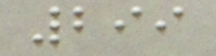299
